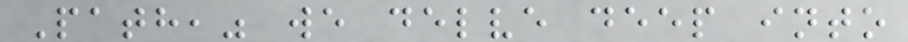Path," we delve deep into
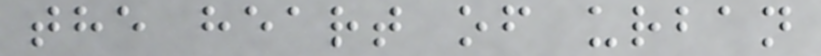the heart of urban
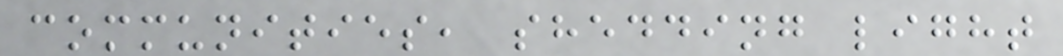communities, shedding light
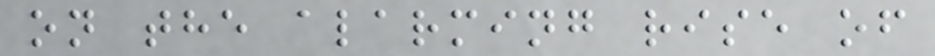on the alarming rise of
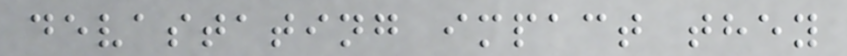devastating impact they
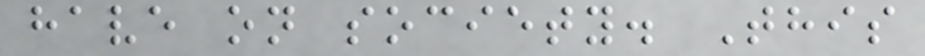have on society. This
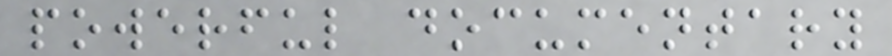powerful documentary
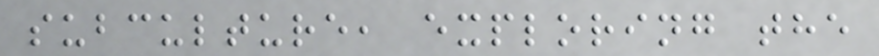subculture, exploring the
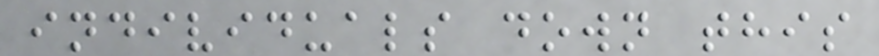individuals down this
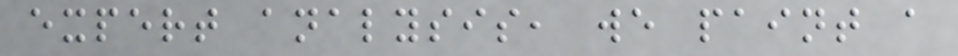expert analysis, we paint a
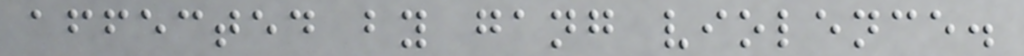affected by gang violence.
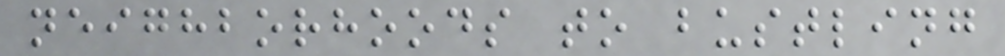neighborhoods to bustling
